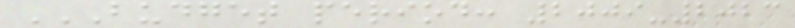BUDGET PERIOD: 2009-2023
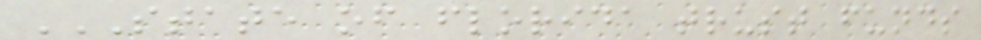STATE OF FLORIDA TRUST FUNDS
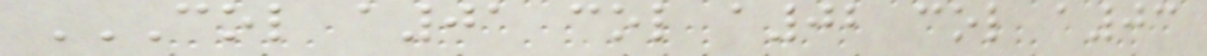COL A01 COL A02 COL A03
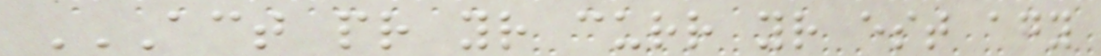ACT PR YR CURR YR EST AGY
